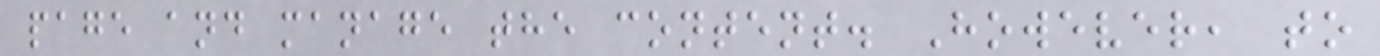page and manage the content. However, to
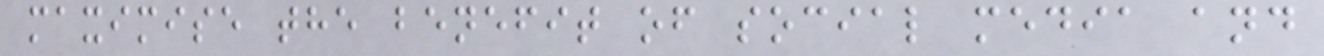maximise the benefit of social media and
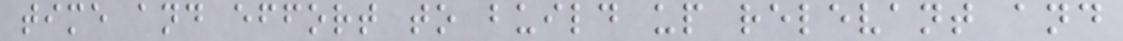time and effort to build up relevant and
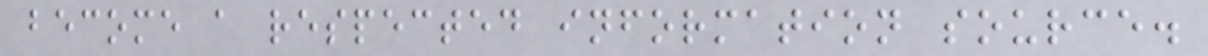become a respected information source.
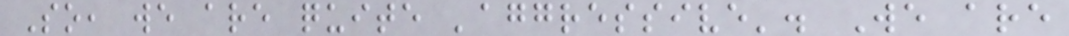So, we are quite 'aggressive'. We are
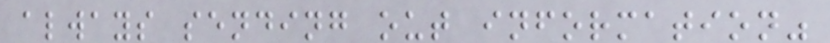always sending out information"
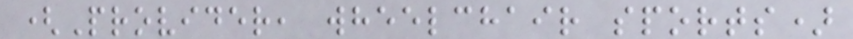(Provider, wheelchair sports)
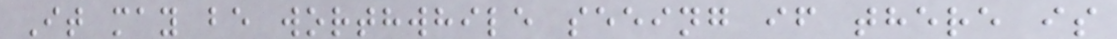It may be worthwhile seeing if there is
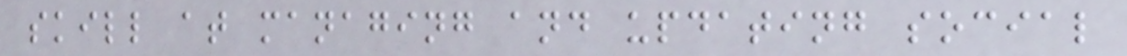skill at managing and updating social
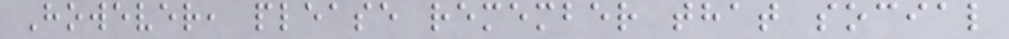However, please remember that social
